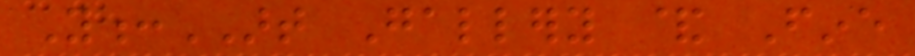Y:ART Gallery & Fine
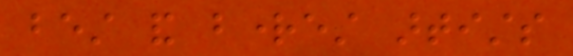best and brightest artists
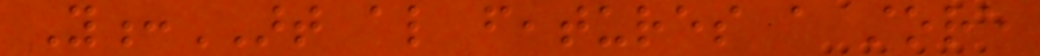Y:ART also features a store
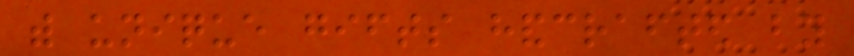with unique gifts handcrafted by
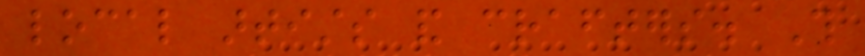local artists and crafters. This
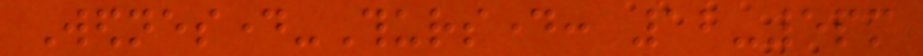Wednesday-Thursday: 12-5pm
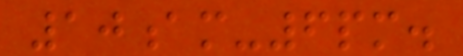10am-6pm.
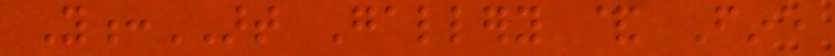Y:ART Gallery & Fine
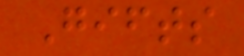Gifts
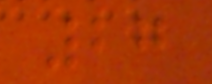27
